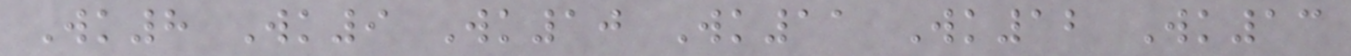Wk8 Wk9 Wk10 Wk11 Wk12 Wk13
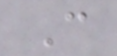C
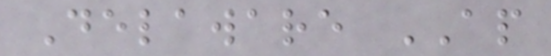Delaware AP
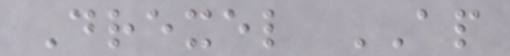Drexel AP
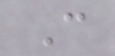C
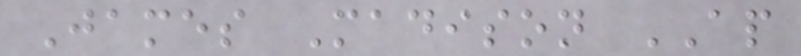James Madison AP
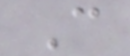C
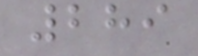289
